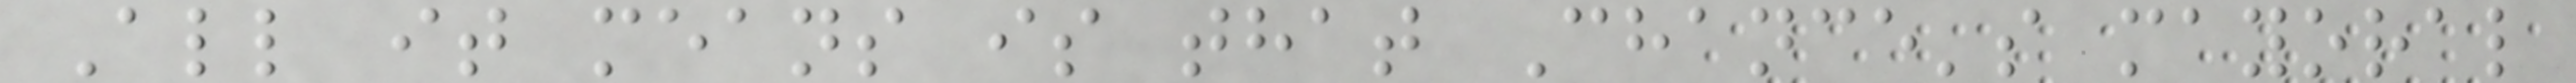All it means is that Chance's mayoral
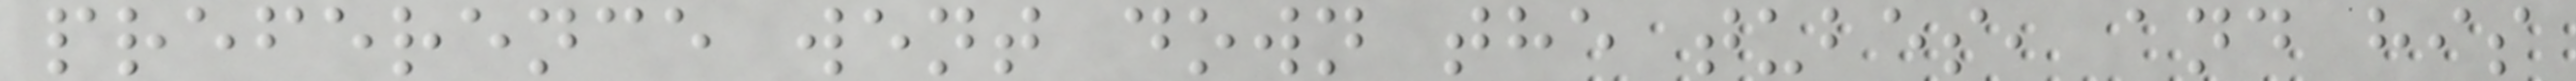preference went down the tubes, and his
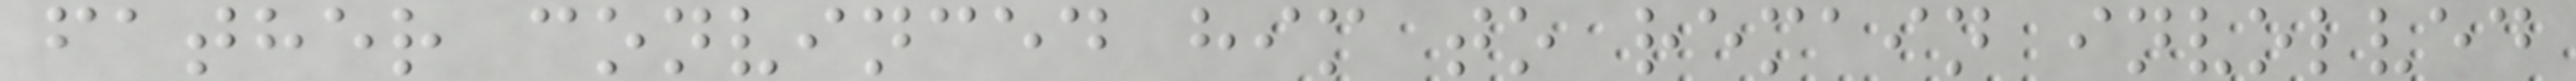father convinced him to remain involved
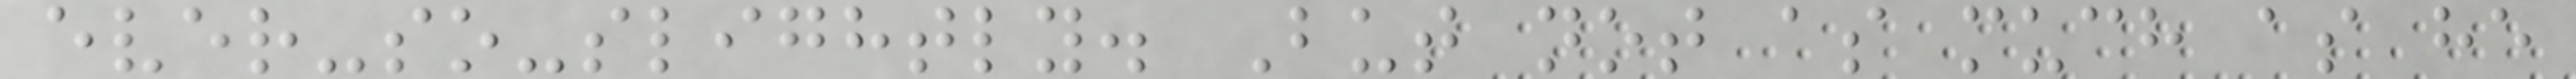ever-so-slightly. But not as much as he
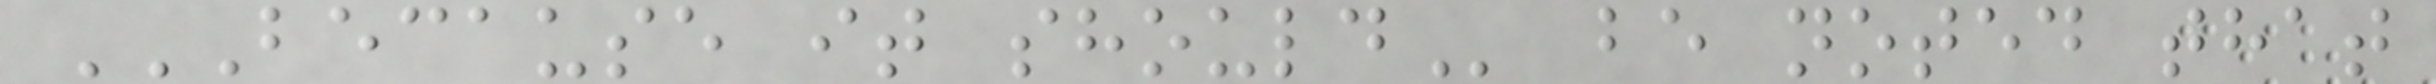BECAUSE IT SHOULD be noted that
